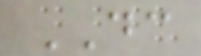DC
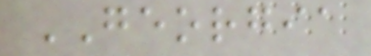GEORGIA
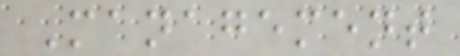Management
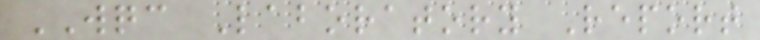WQC Laboratory Report
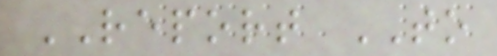REPORT TO
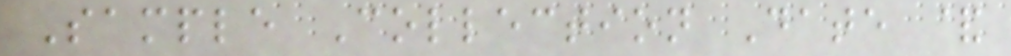Sample Collection Date &
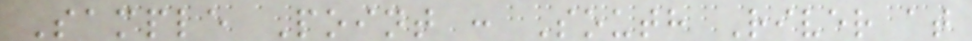Sample Point : South River at
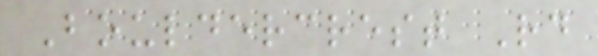Bouldercrest Rd
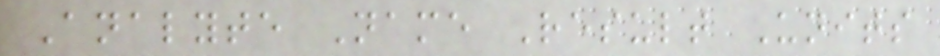Analyte Name Result Units
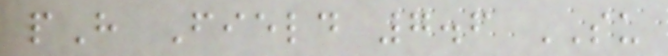pH Field 7.6 SU
